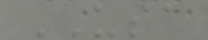USA
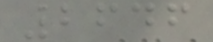2646
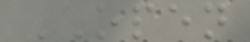OPEN
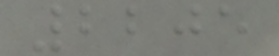2205
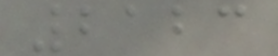2123
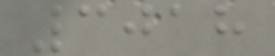3018
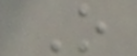O
